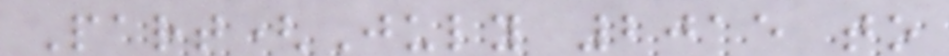Part(July 2015 to
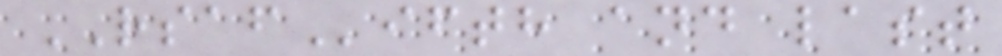RSAFifth and last
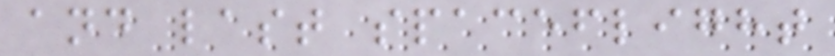and last spaceflight
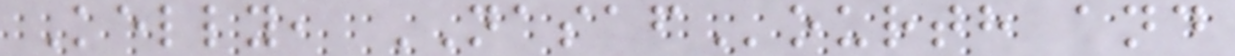Kelly, NASAFourth and
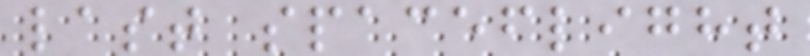last spaceflight
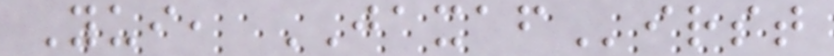Yui, JAXAFirst
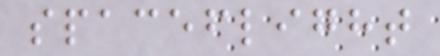spaceflight
